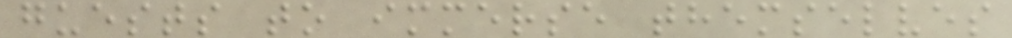guests to immerse themselves
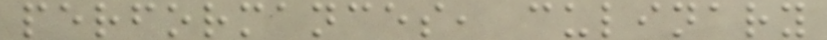performances, culinary
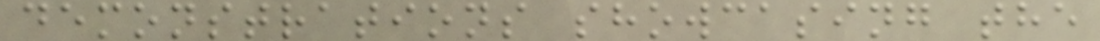demonstrations showcasing the
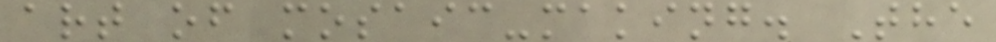art of mosaic-making. The
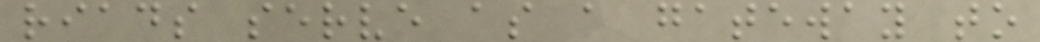riads serve as a gateway to
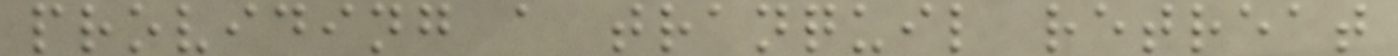providing a tranquil retreat
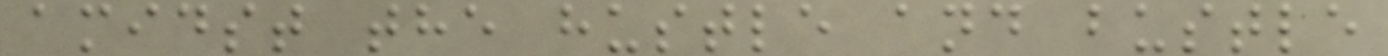amidst the hustle and bustle
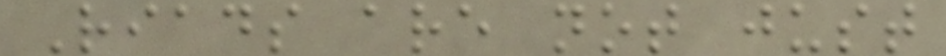Riads are not just
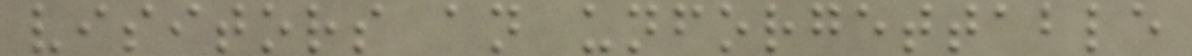visitors an unforgettable
